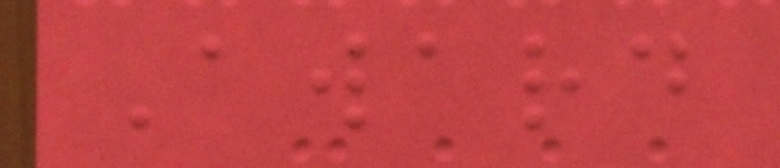Award
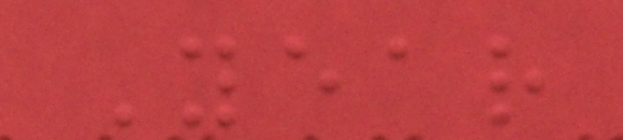Year
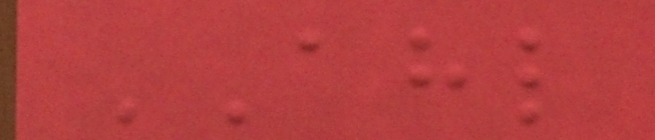AHL
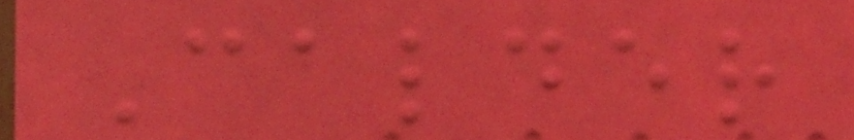Calder
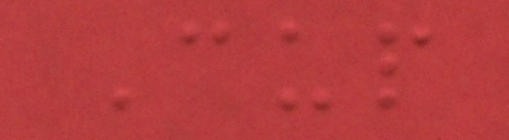Cup
